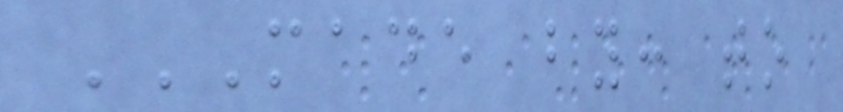MADE BY: TO
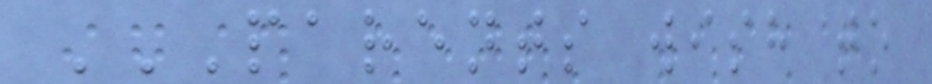PARENTS WISH TO
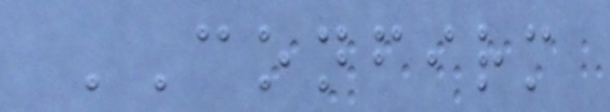CONFIRM
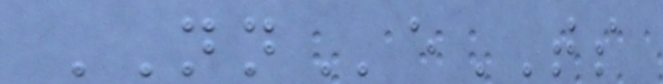NNeTS
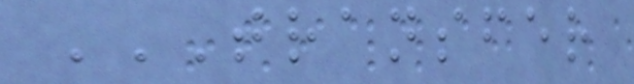TRANSFER
